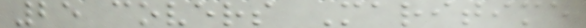25 covers Maritime
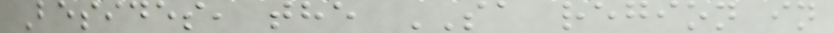Besides, the SA region in
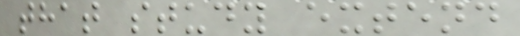that study extend
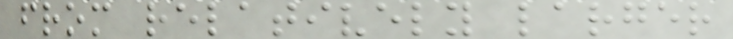from relatively larger
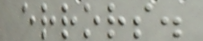errors.
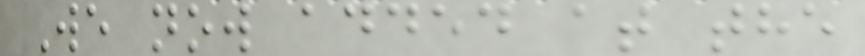We now added at the
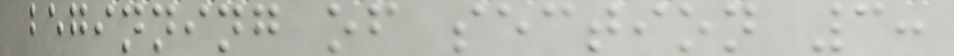beginning of section 3:
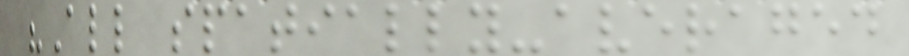"All spatially-averaged
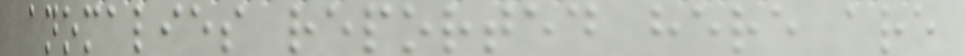anomalies reported here are
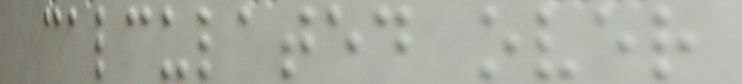calculated over
